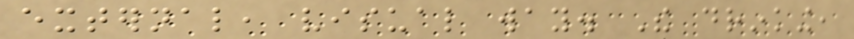external, visual way. The drinking,
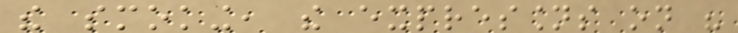the smoking, the expressions on his
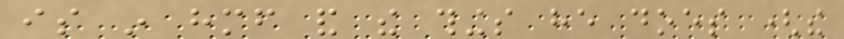is in himself and the things he does (the
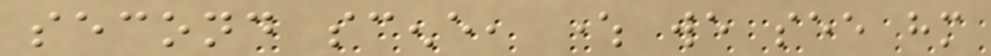second scene, where we see him
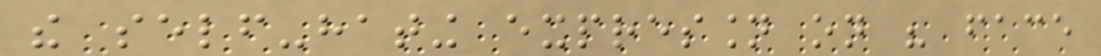the self-hating expression on his face
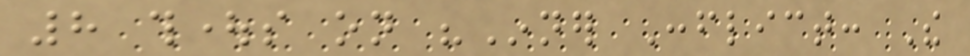8 thoughts on "Inner Conflict: The
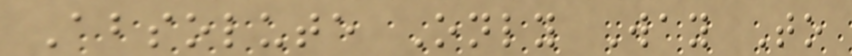Absolute Only Way To
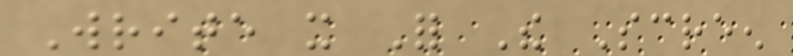Write it For The Screen
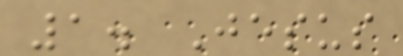1. Jesus
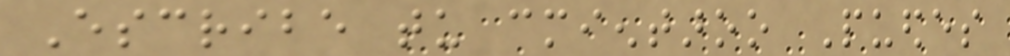Escribe tu cmientaroo Puedes
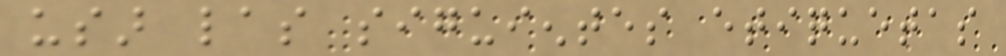usar las siguientes etiquetas
